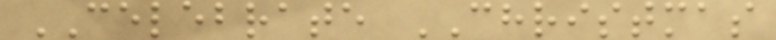CELEBRATE CHRISTMAS
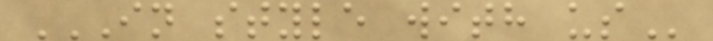IN STYLE WITH US
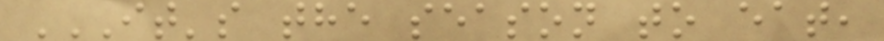IT'S THE SEASON TO EAT,
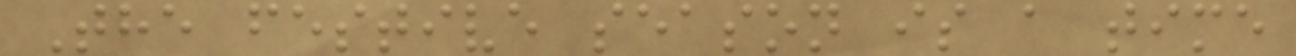The festive season is a time
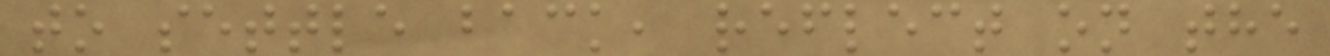to settle back, reflect on the
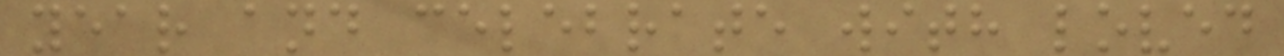year and celebrate with loved
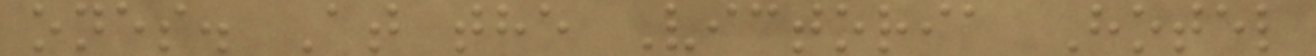ones. At the Victoria Hotel
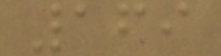169
